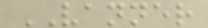VANNER
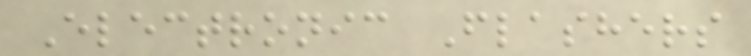Electronic Flashers
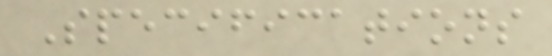Specifications
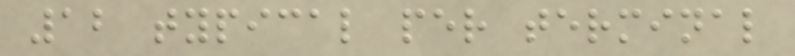12 typical per terminal
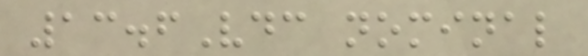13.6Vdc nominal
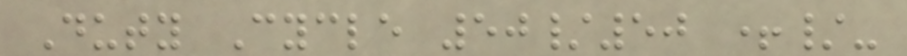Duty Cycle 50/50 +/-
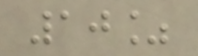10%
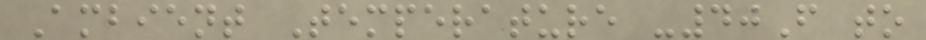Ambient Temperature -40F to
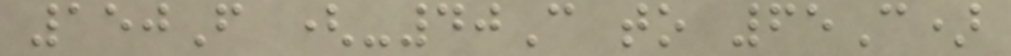150F (-40C to 65C)
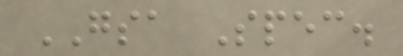GSA Spec.
